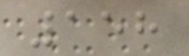158
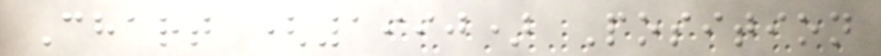Chart (1990) Position
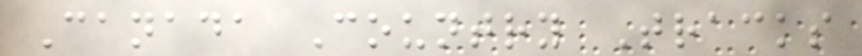Canada Country Tracks
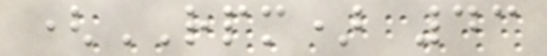(RPM) 43
